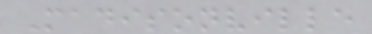Madisonville
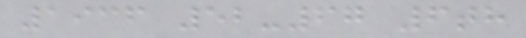1936 52-67 6th
